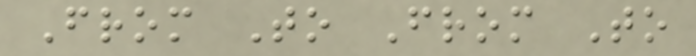From To From To
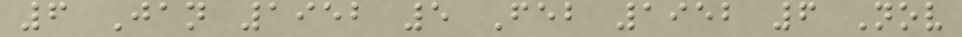6 Jan 1952 5 Feb 1952 6 Nov
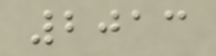2013
